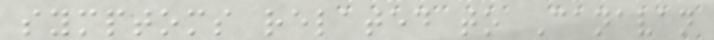symptoms related to Canavan
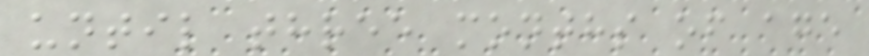until three months of age
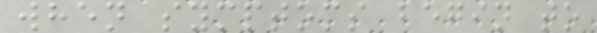when symptoms begin to
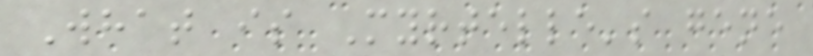What is Myrtelle's gene
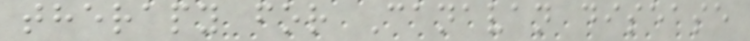therapy for Canavan disease
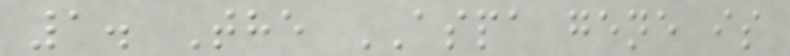1. The ASPA gene is
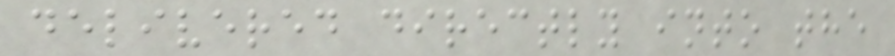delivered directly into the
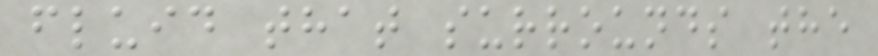fluid that surrounds the
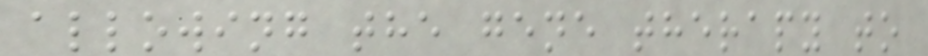allowing the gene therapy to
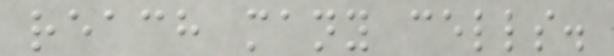reach many cells.
